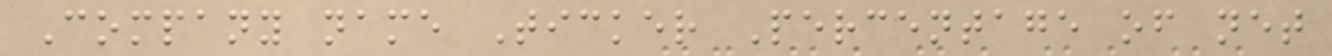Company name Ticker Percentage of net
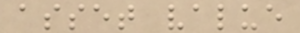asset value
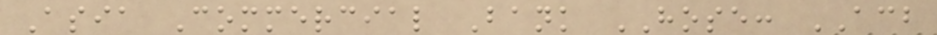Asia Commercial Bank HOSE: ACB
